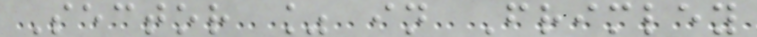Sector % in Frimley
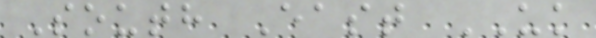South East UK
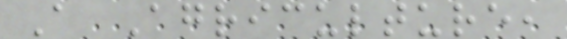A Agriculture,
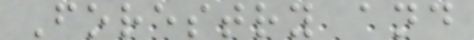Forestry and
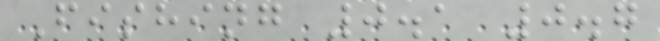Fishing 0.1 0.7
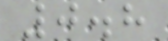0.8
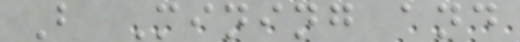B Mining and
